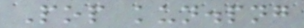Pop kun.png
